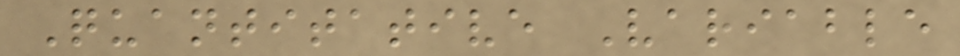Quantitative Variable
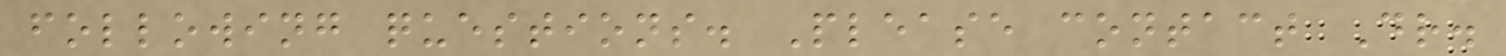following questions. Please contact Dr.
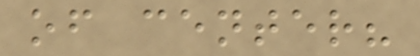of center?
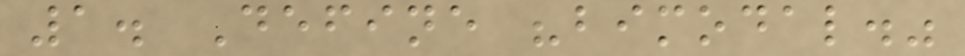1. Define "bimodal."
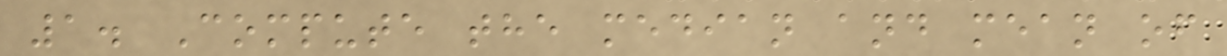1. Compute the median and mean of
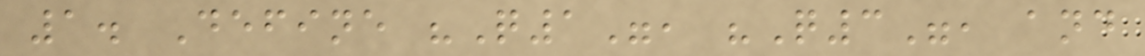1. Define "Q1", "Q3", and
